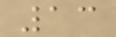13
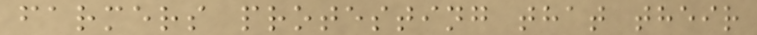farmers protesting that their
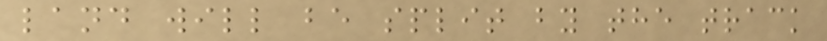land will be split by the track
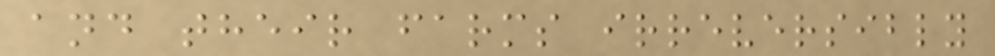and their farms irreversibly
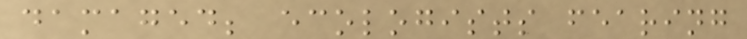damaged; ecologists fearing
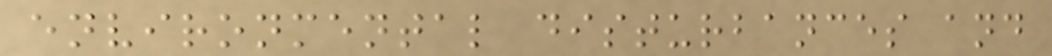environmental disturbances and
